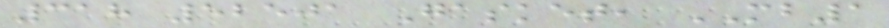318 52501 Gasket, MB1
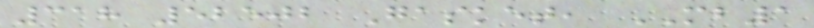318 52502 Gasket, MB1
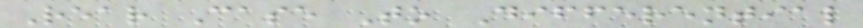Rear Case To Differential
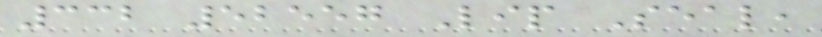332 52557 Lip Seal,
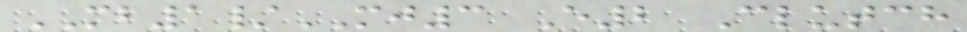MB1/MJ3 E2 Clutch
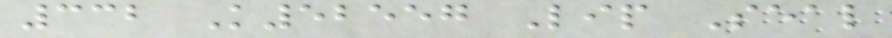332 K52557 Lip Seal
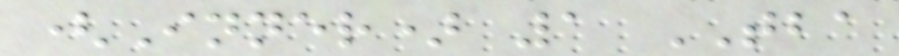(Inner) 1 TBA
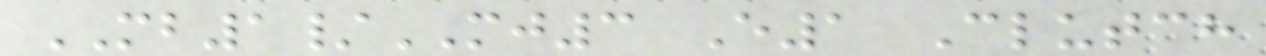MB1/MJ3 E1 Clutch
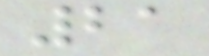21
